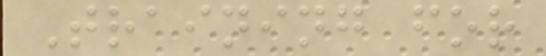Training for
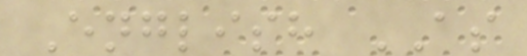English AS
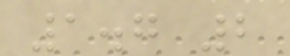1.7 2
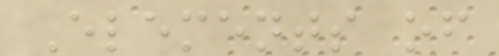Elements of
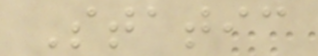Static
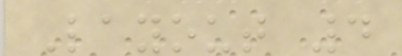Layout 4
